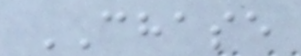CHASE
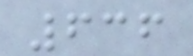636
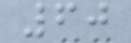60
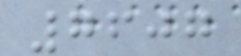7607
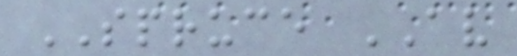SPRUCE AV
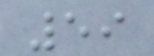59
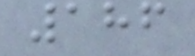186
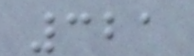321
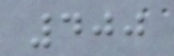400
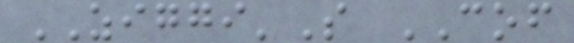ZIGGI'S COF
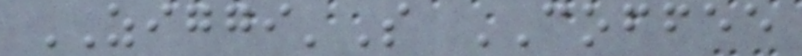ZIGGI'S COFFEE
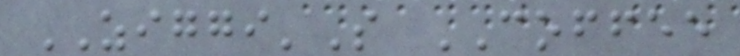ZIGGI'S COFFEE
